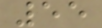55
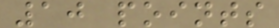10 points
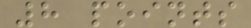8 points
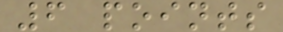6 points
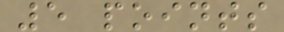5 points
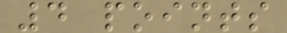4 points
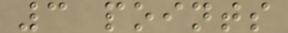3 points
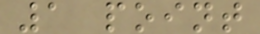1 point
